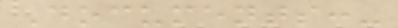Documents:-
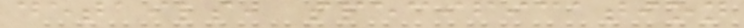details, specification
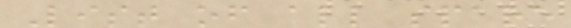List of all spare
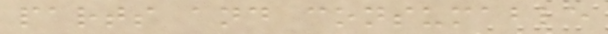parts and consumable
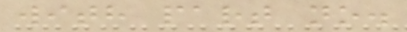with part no.
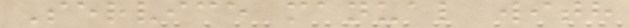Service manual with
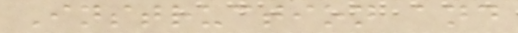Instruction and
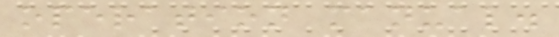operation manual.
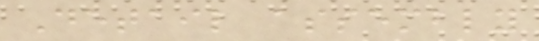Detail assembly
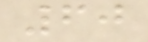60
